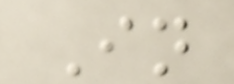In
